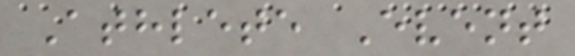Athlete Event
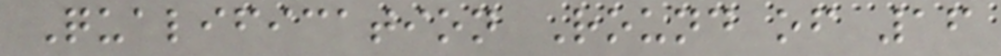Qualification Round of 16
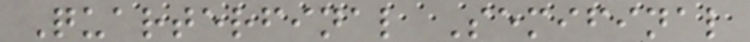Quarterfinal Semifinal
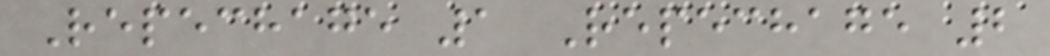Repechage 1 Repechage 2
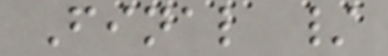Final /
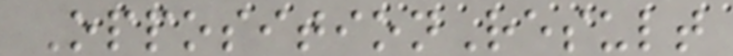OppositionResult
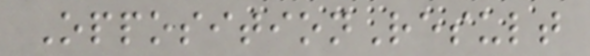OppositionResult
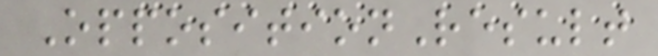OppositionResult
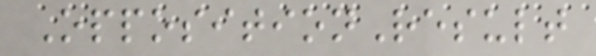OppositionResult
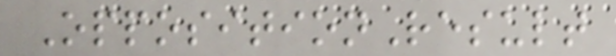OppositionResult
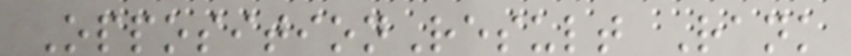OppositionResult Rank
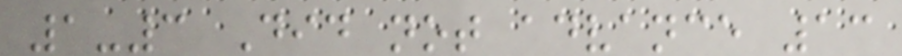1-3 Did not advance 13
